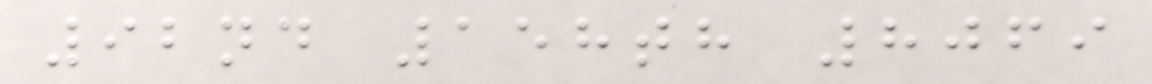92nd 158th 8069
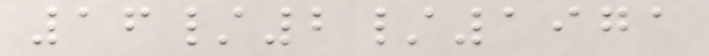16/2/1971
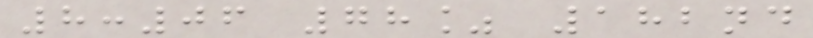8:06 78% 182nd
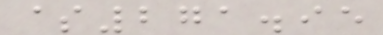$271.95
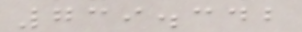739.342
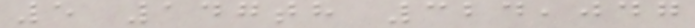5 147th 324,047
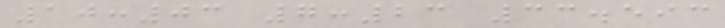10:03 7:23 33.593
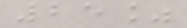25%
